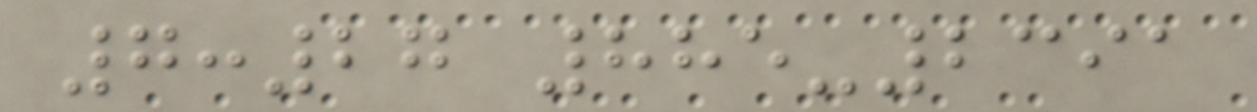7:27 885-2391
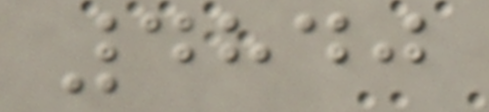4840
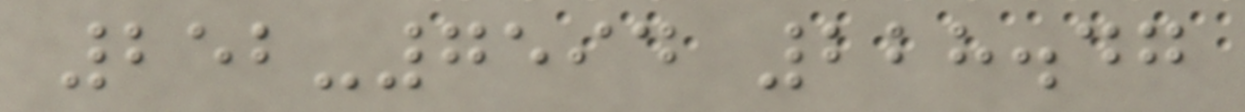252-7594 228.47
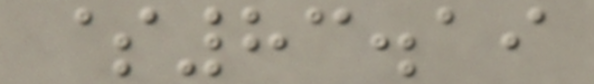$83.19
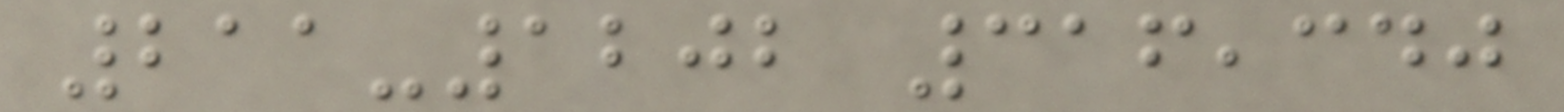211-1202 316,340
